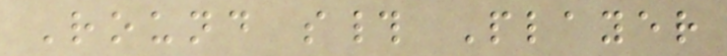Round s# Player
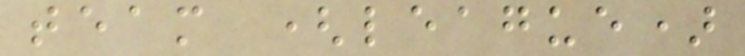team (league)
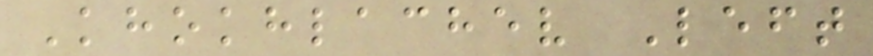Khokhlachev Left
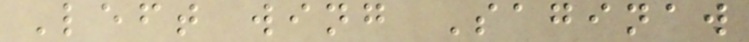Left wing Saginaw
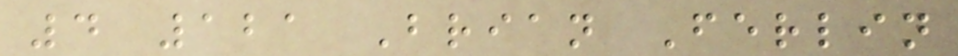4 121 Brian Ferlin
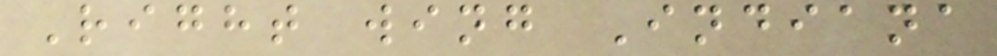Right wing Indiana
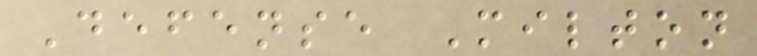Defense Milton
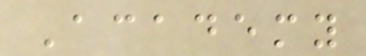Academy
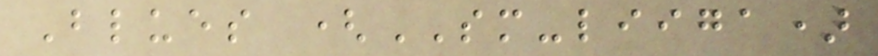Blues (SM-liiga)
